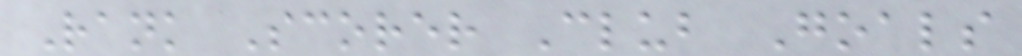Rank Scorer Club Goals
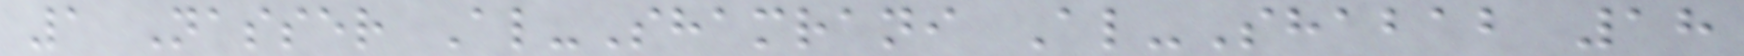1 Nasser Al-Shamrani Al-Shabab 18
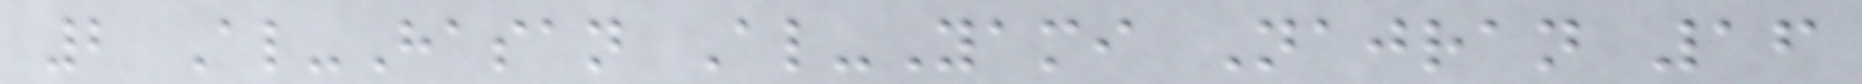2 Al-Hasan Al-Yami Najran 16
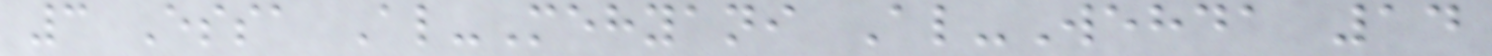3 Essa Al-Mehyani Al-Wehda 14
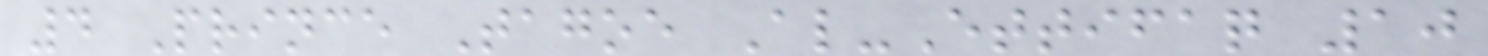4 Prince Tagoe Al-Ettifaq 10
